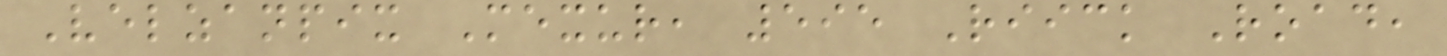Velzanpix Mexur, 595 Riick Road,
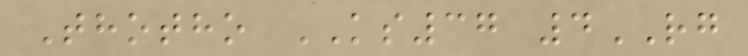Thotho KS37 4RG
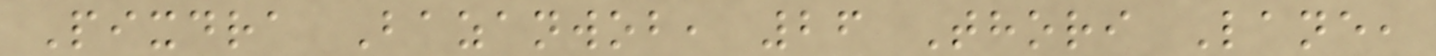Pixdra Bazanwob, 26 Thori Lane,
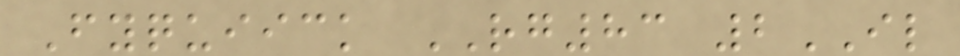Fyquiick RG83 2IL
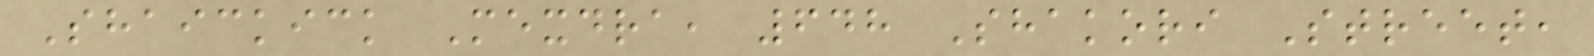Shaickick Mexdra, 648 Shakori Street,
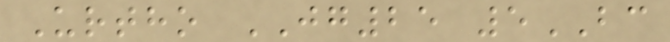Urtho JG25 5BC
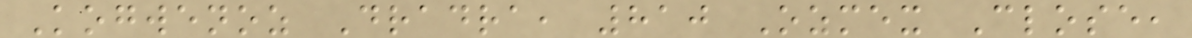Kogwenoz Dradra, 810 Ozmex Close,
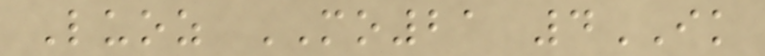Luoz MO21 4IK
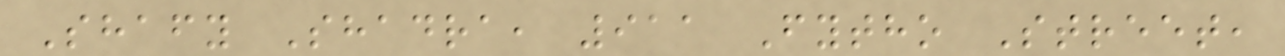Shafy Shadra, 911 Fytho Street,
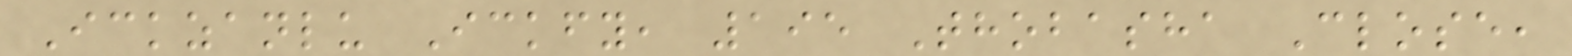Ickzanlu Ickfy, 195 Thobasha Close,
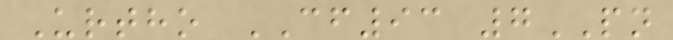Urtho CF93 7PN
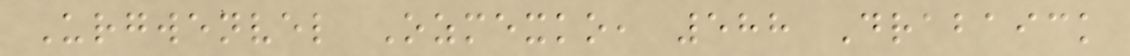Urgwenvel Ozmexko, 588 Drabaick
